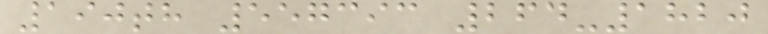190th 557393 264-1820
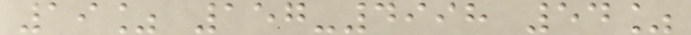19% 157-4998 54%
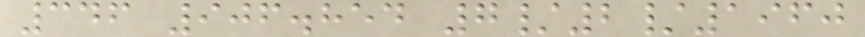346 906.854 7/2/1960
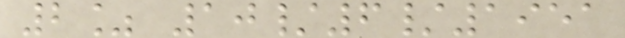2% 10/6/1951
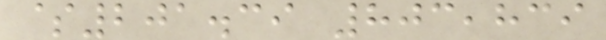$201.39 803,839
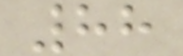88
